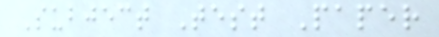Subject Test Paper
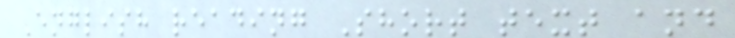English reading Short text and
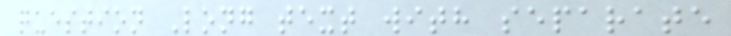question Long text with separate
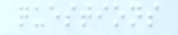questions
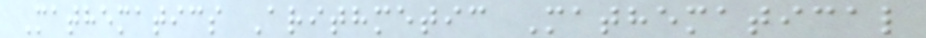Mathematics Arithmetic Mathematical
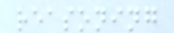reasoning
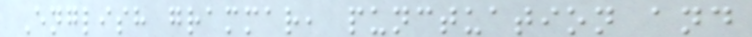English grammar, punctuation and
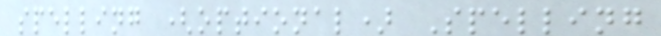spelling (optional) Spelling
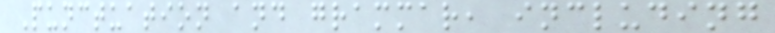Punctuation and grammar, including
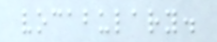vocabulary.
